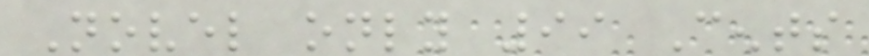Novel only 99 Cents
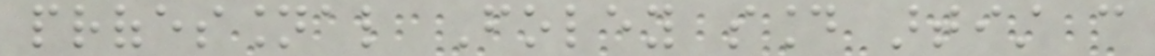professional Foley sound artist can
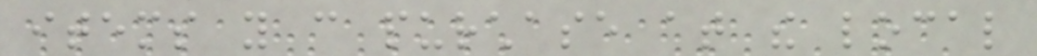items you can purchase at the local
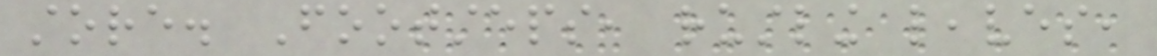store. Footsteps, rustling leaves,
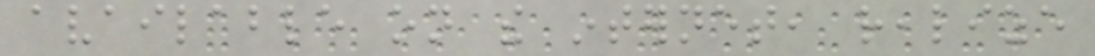available on the internet, realize
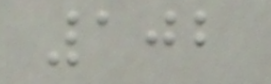102
